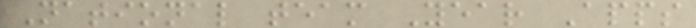National team Year Apps
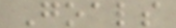Goals
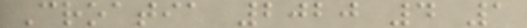Croatia 2020 4 1
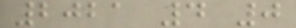2021 4 0
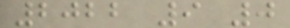2022 9 0
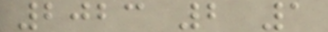2023 2 1
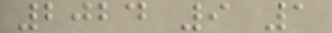2024 9 1
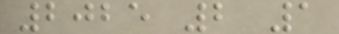2025 2 1
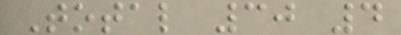Total 30 4
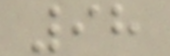98
